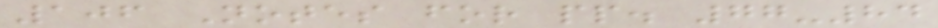106 Notes for pp. 77-84
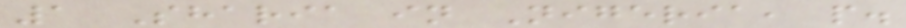1 Sharia in Nigeria, p.
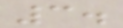3.
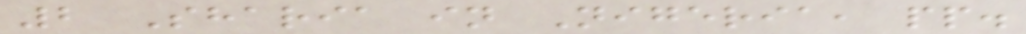2 Sharia in Nigeria, pp.
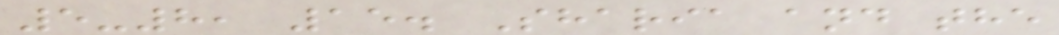5-8, 15. Sharia and the
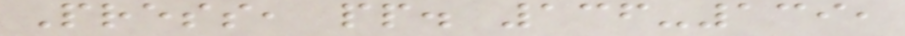Press, pp. 136-139,
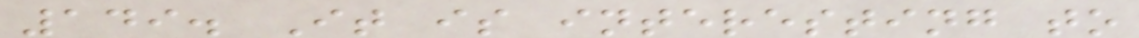149. It is interesting to
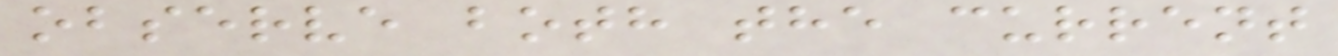observe both the current
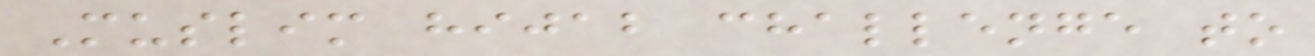Muslim hijab challenge to
